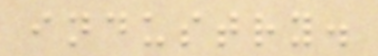industry.
